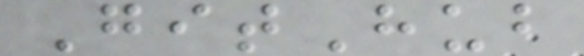GitHub
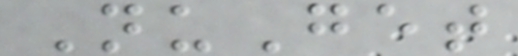NuGet
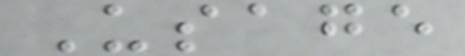Usage
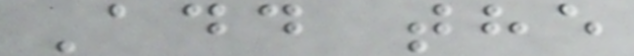Add the
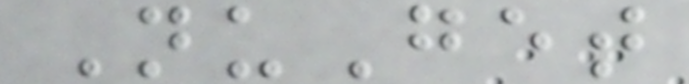NuGet
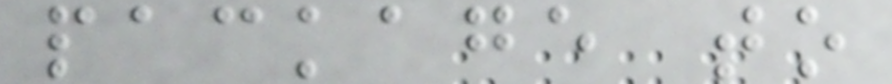package to
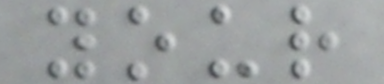your
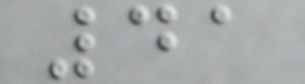41
